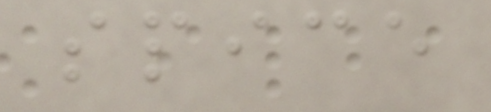spice
